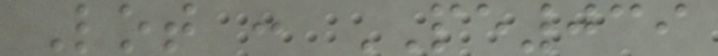Lot : PE039
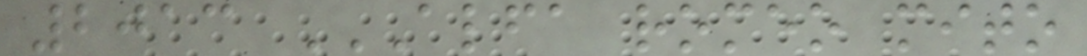2013 ALFA ROMEO MITO
